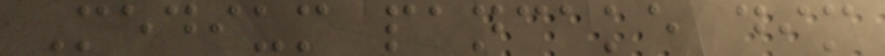Medium pancake dim
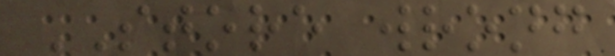STORE wrong
